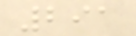291
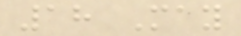18 May
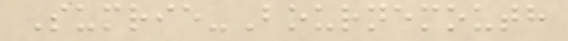Sumrie-Bournemouth
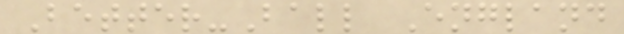Better-Ball England
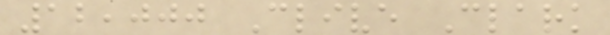12,000 Clive Clark
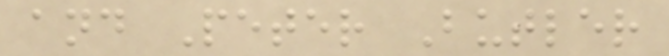and Peter Butler
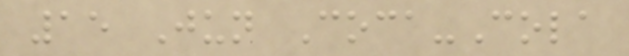15 Jun Coca-Cola
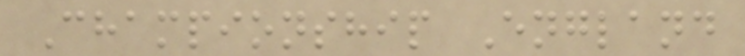Championship England
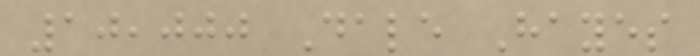10,000 Dale Hayes
